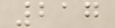217
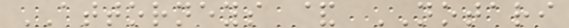ATTORNEYS & NOTARI
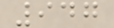947
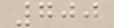700
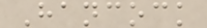Hancock
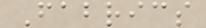Fabrics
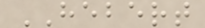HEBERT
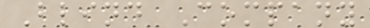Blind Company
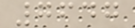7647
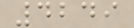4249
